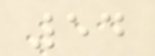54
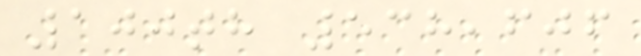100th 538,606
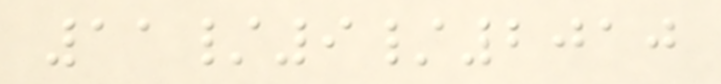11/9/2010
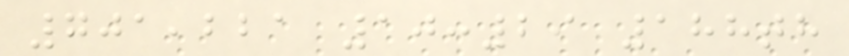701,221 10:29 188th
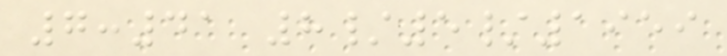7:41 8/5/1959
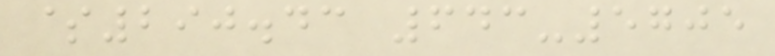$290.43 643-5705
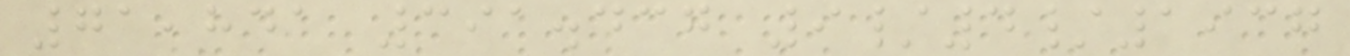71,841 391.437 9/4/1937
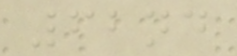62nd
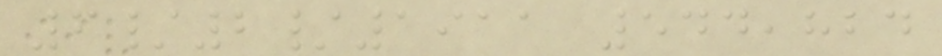6/2/1911 544,824
